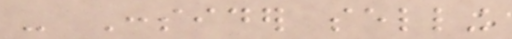- Consider selling
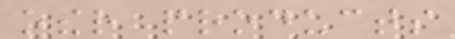other products
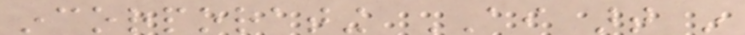incorporating AI art in
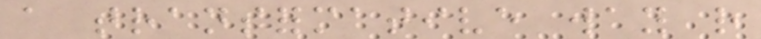a transformative way rather
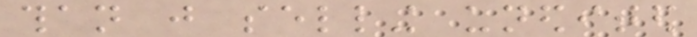than just selling unedited
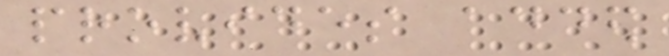provides added
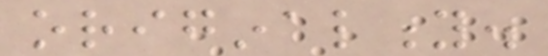originality.
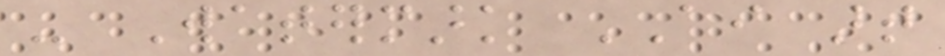- Watermark AI art
